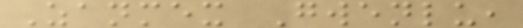Zanmex Gwenlu,
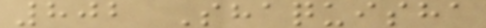802 Shaquisha
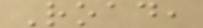Road,
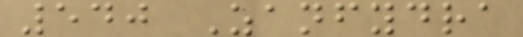540 Zanfydra
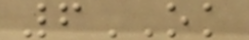6OK
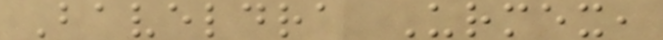Baveldra Urmex,
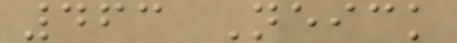463 Neick
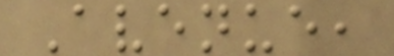Avenue,
